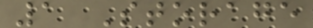1 Storage
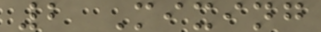2 Mixing
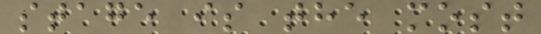stage is the most
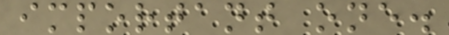important one.
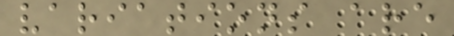variations are
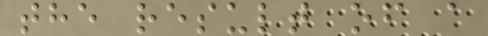the result of a
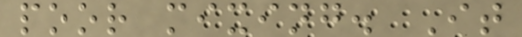poor mixing. It
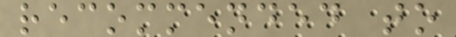recommended to
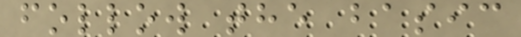follow the basic
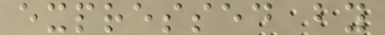expressed by
